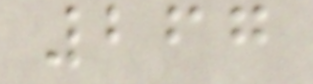267
